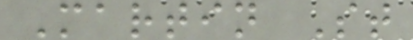Martin St
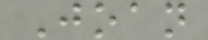Joan
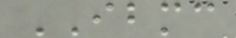IBMC
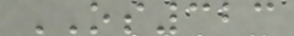OS323
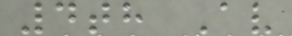4th Av
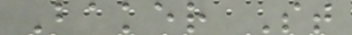Baker St
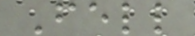Fell
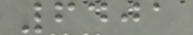6401
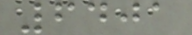6401
